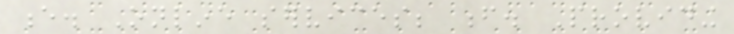e. Online services; f. Providing
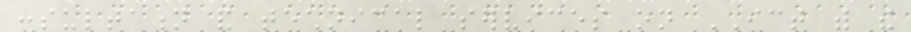consultation and technical services on ICT with the
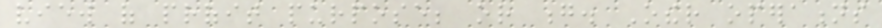view of profit purpose; or g. Other operations
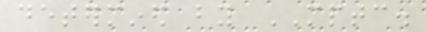determined by MPTC.
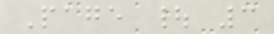Page | 3
